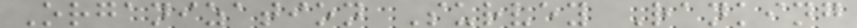Organization Survey Ranking
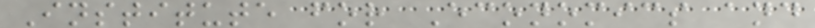Institute for Economics and
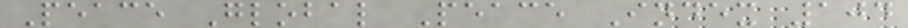Peace Global Peace Index 104
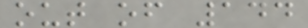out of 144
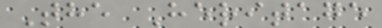The Heritage
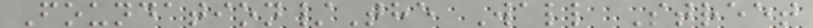Foundation/The Wall Street
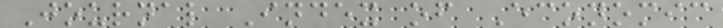Journal Index of Economic
